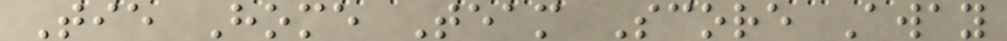Tie Home Team Score Away
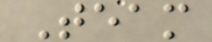Team
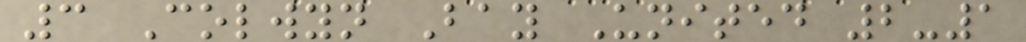3 Colwyn Bay United 2-1
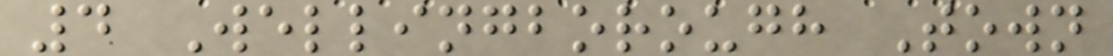4 Wellingborough Town
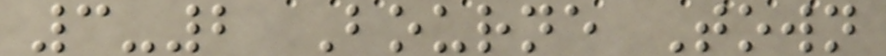3-2 Bourne Town
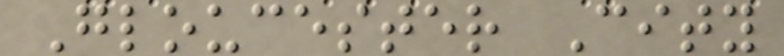Gloucester City
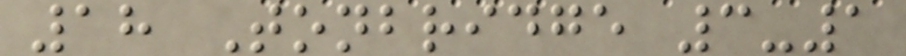18 Tonbridge 3-1
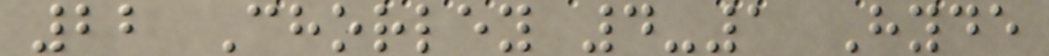22 Chorley 4-1 Hyde
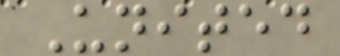United
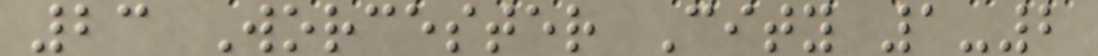23 Worcester City 1-2
